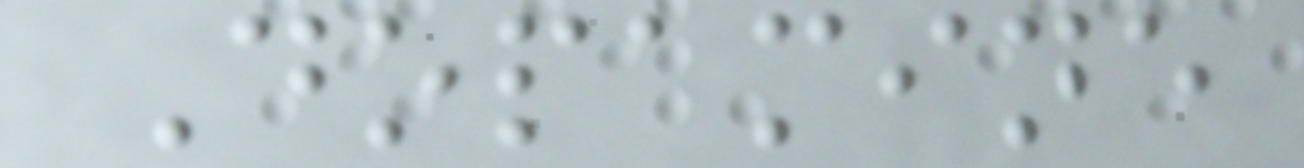Dopamine
